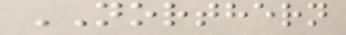NORTHERN
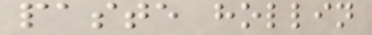paste hollin
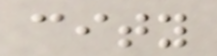city
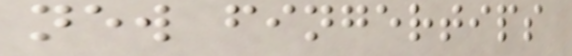new fingertips
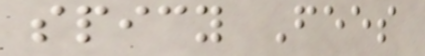spicy Fees
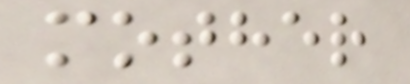mother
